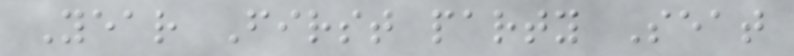Year First party Seat
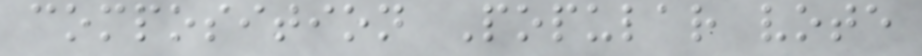composition Popular vote
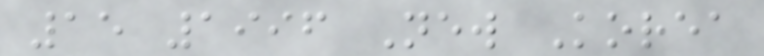15 1996 New Korea
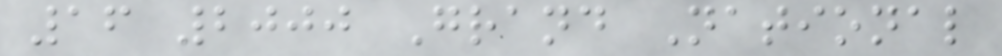16 2000 Grand National
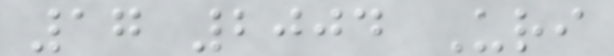17 2004 Uri
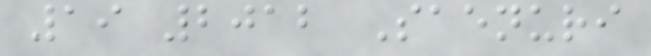19 2012 Saenuri
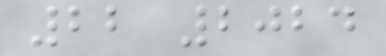22 2024
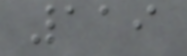119
